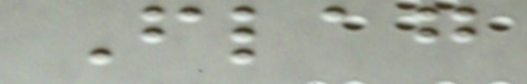Flag
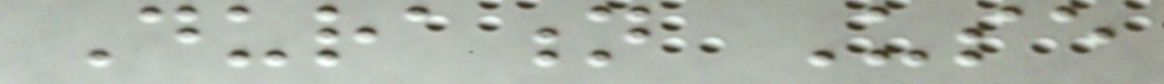Duration Use
